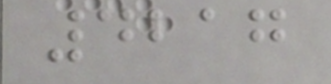4217
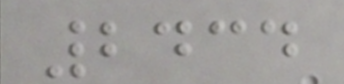2434
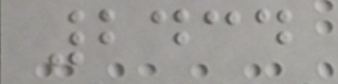2434
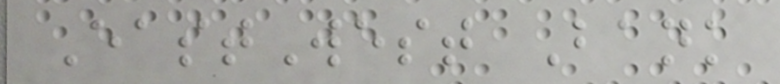EastWest Bank
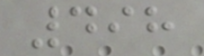498
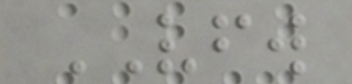VFW
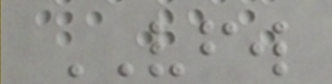VFW
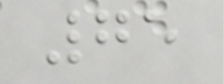75
